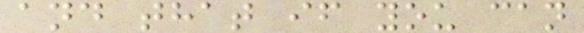and that if you can
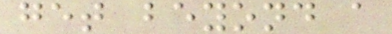get beyond a
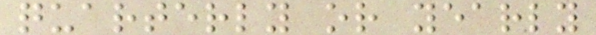quarterly or yearly
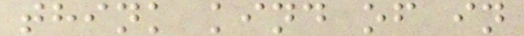think kind of in
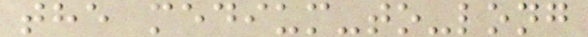the medium-to-long
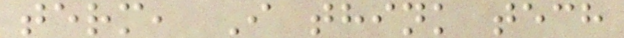term, I think tech
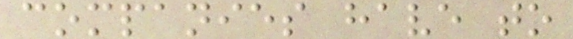companies have to
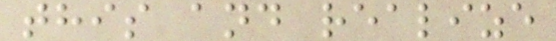this and realize
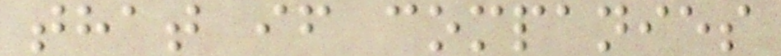that if companies
